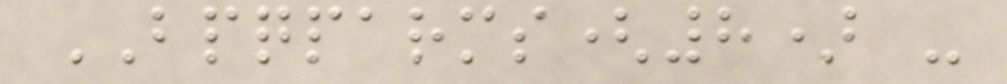BPQPARMS(8) -
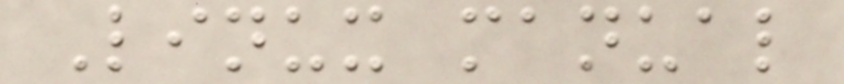Linux manual
